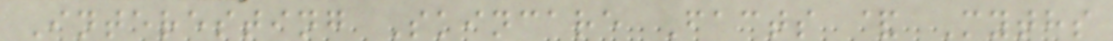Interesting Skincare Facts & Myths
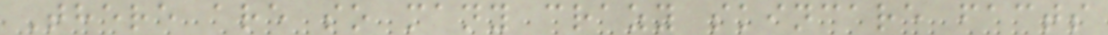There are so many crazy skincare facts
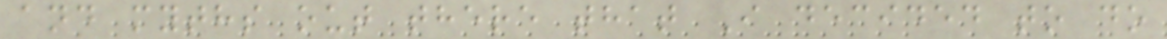and myths out there that I decided to do
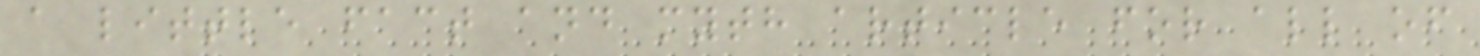a little fact and myth article for all of
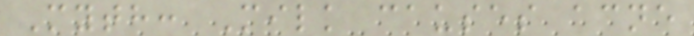Myth: Milk causes acne
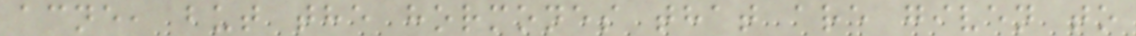acne, but the hormones that are given to
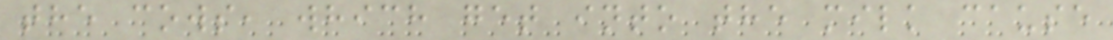the cows, which get into the milk cause
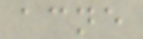acne
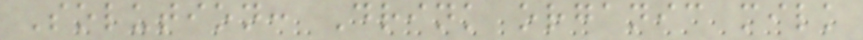Solution: Drink organic milk
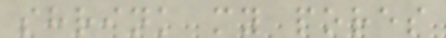shrink my pores
